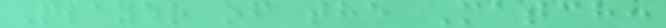Player of the Match:
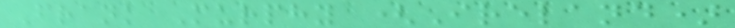Frank Murphy (Ireland)
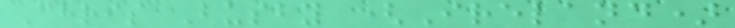Chris Busby (Ireland)
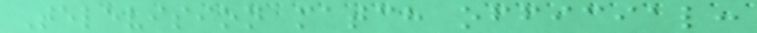Television match official:
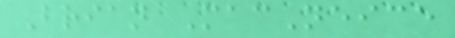Brian MacNeice
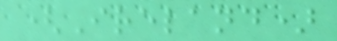(Ireland)
